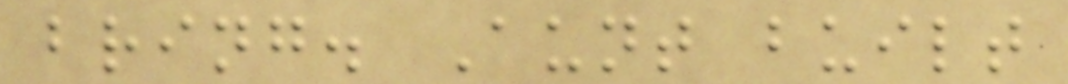bring. Aunt built
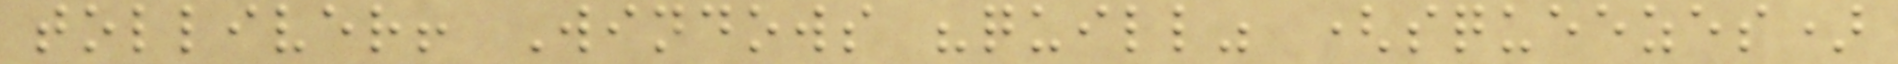tolliver! Windows "quill" (squeezes)
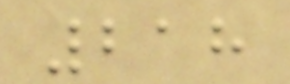218
